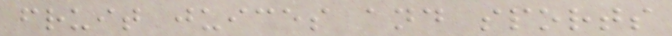fruit juices and sports
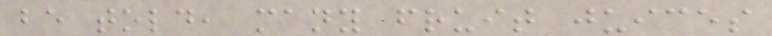be told, many fruit juices
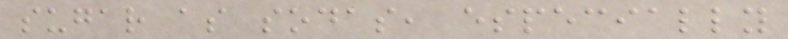sugar as sodas, especially
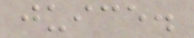juice.
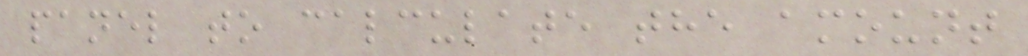panel to calculate the amount
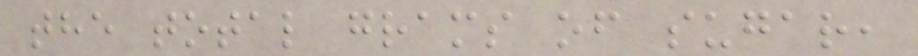the total grams of sugar,
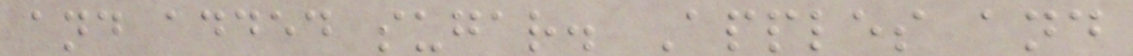and added sugar. Apples and
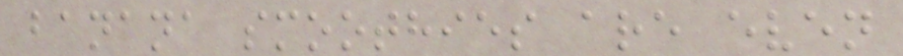banana smoothies are even
